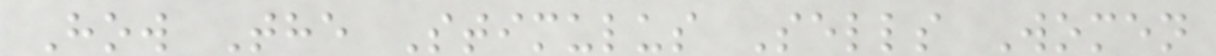How The Stimulus Sells Women
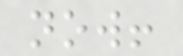now!
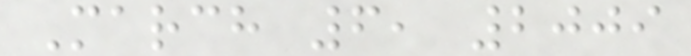March 6, 2009
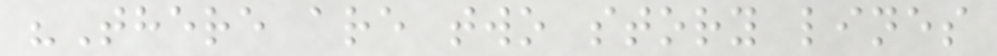"There are two story lines
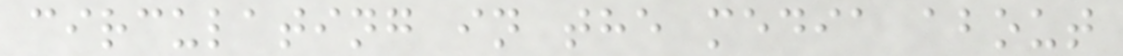circulating in the media about
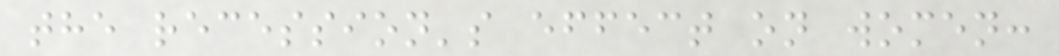the recession's effect on women:
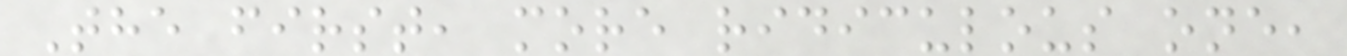The first, more ridiculous one,
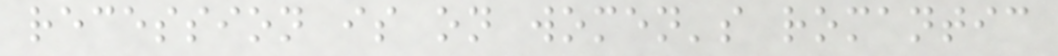recession is on women's romantic
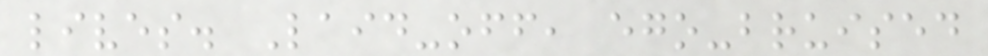lives. Laid-off, ego-bruised
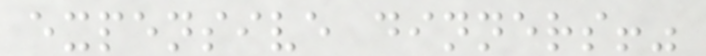expensive dinners!"
